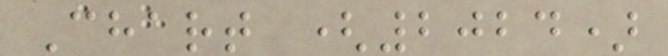Chart (2024)
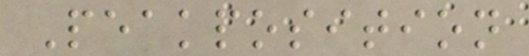Peakposition
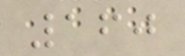160
